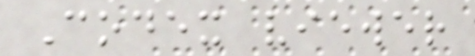Codex viewer
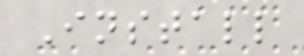Install
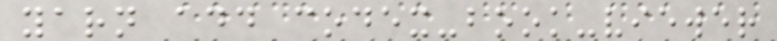yarn add codex-book-viewer
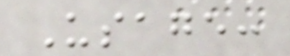Usage:
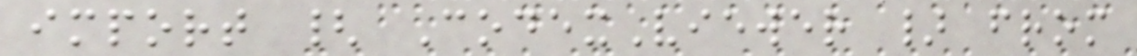import { CodexViewer } from
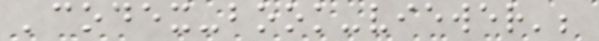'codex-book-viewer';
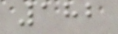182
